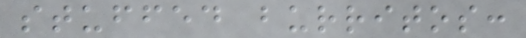stuffed burritos:
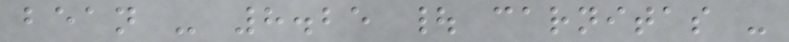bean - 8.25 | carnitas -
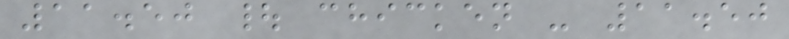11.50 | chicken - 11.50
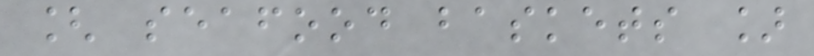[ seafood baskets ]
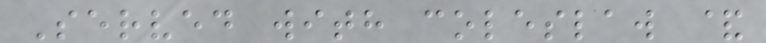Served with coleslaw &
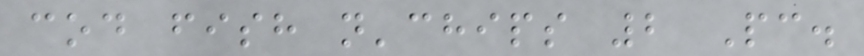cod fish n'chips 2 Pc.
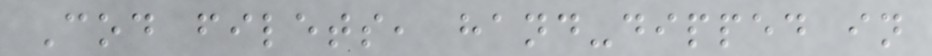Cod filets, hand-dipped in
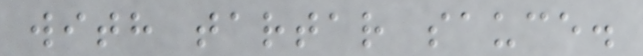with tartar sauce.
